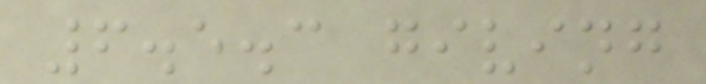6.5.3 giving
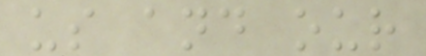us and our
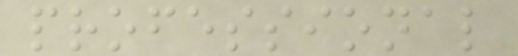professional
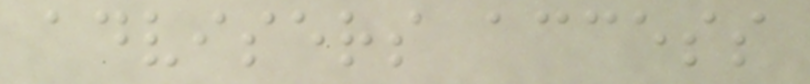advisers access
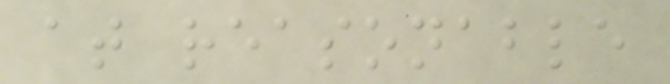at reasonable
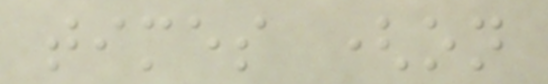times (on
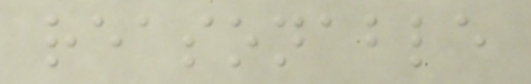reasonable
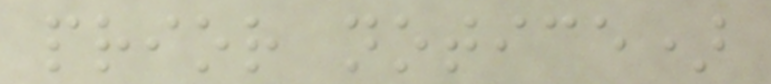prior notice)
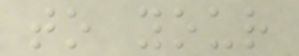to your
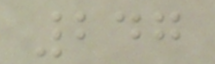247
